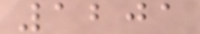1201
